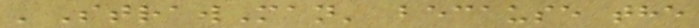'StrawMan' because the
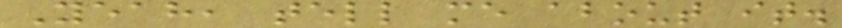Yeah, tell me about it.
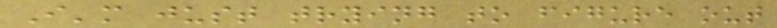I'm just trying to figure out
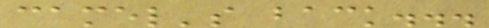camel's back...
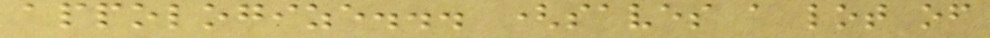appologize... (saves a lot of
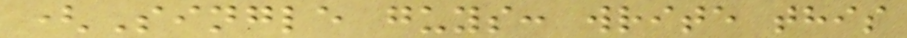(Single guys: write this
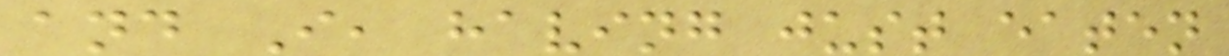and I, having just eaten
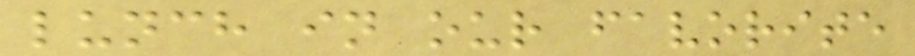lunch in our favorite
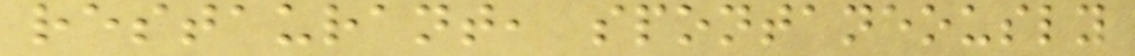restaurant, spontaneously
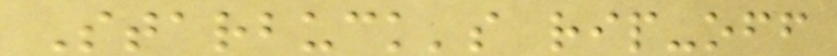Starbuck's rip-off
